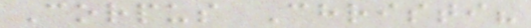Corpus Christi?
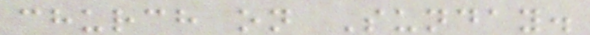church on Sunday.
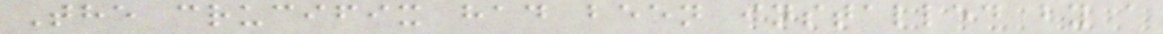The crucifix had been installed by a
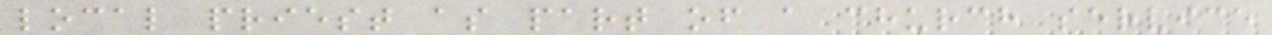local priest as part of a church service
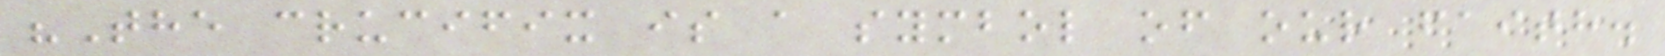"The crucifix is a symbol of our faith.
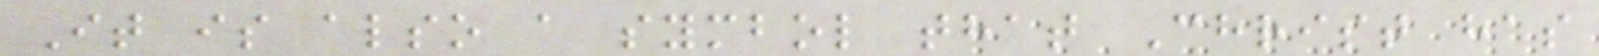It is also a symbol that Christ has
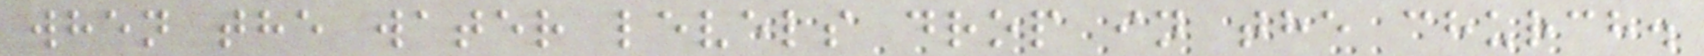when the water levels drop in the church.
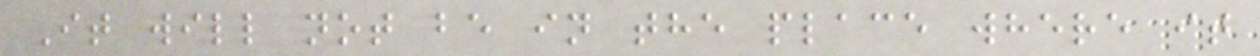It will not be in the place where it
